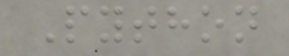Python
